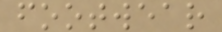footwear
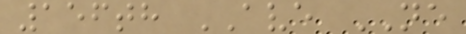156th AVE NE
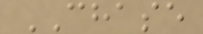CHASE
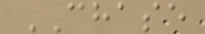CHASE
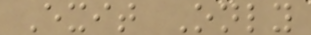Exit Only
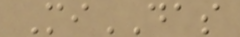MiDAS
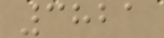3821
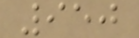950
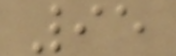95
